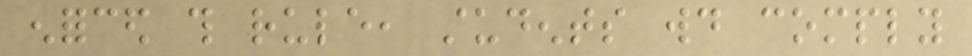enforced this rule, students would comply
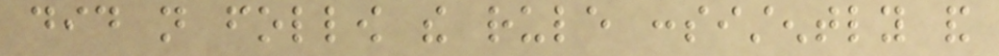did not follow the rule consistently and
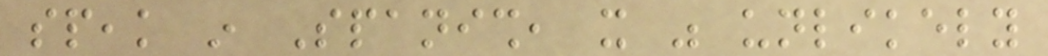speak in Spanish, it was unlikely
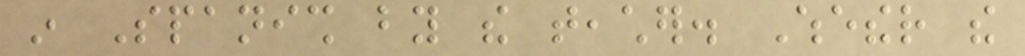in Spanish by the teacher. Whether the
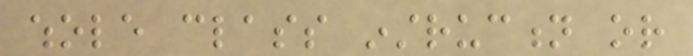whole class instruction or
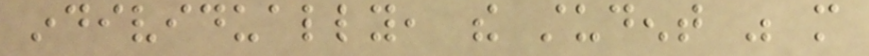individually, the student was more
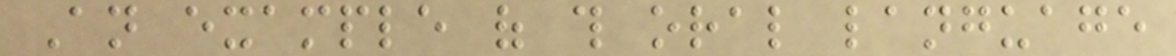An example of this oral language
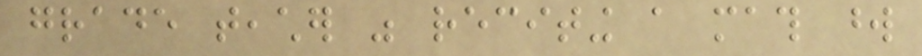grade teacher was reciting a math word
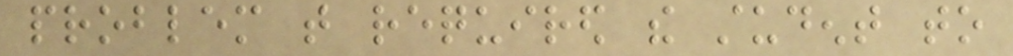problem that required the student to
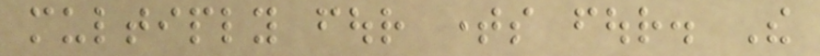multiply four times four. The
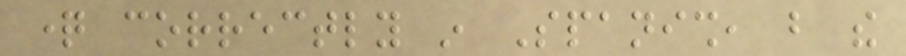question correctly in Spanish, but the
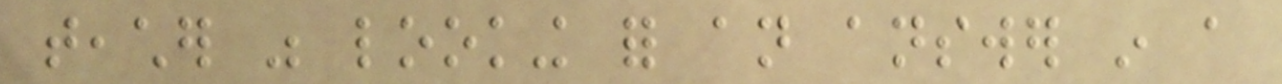teacher was looking for an answer in a
